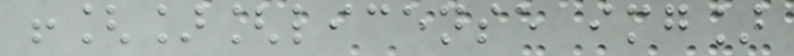![][license img]
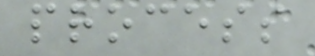process
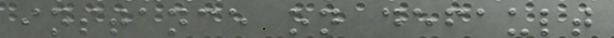instance on default
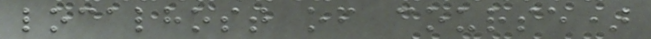localhost of course)
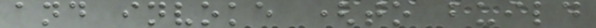and invoke (to build
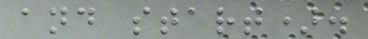and start).
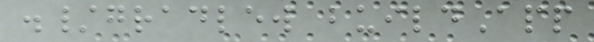./gradlew buildApp
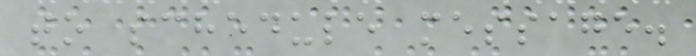to schedule message.
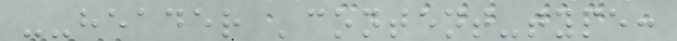--header 'content-type:
